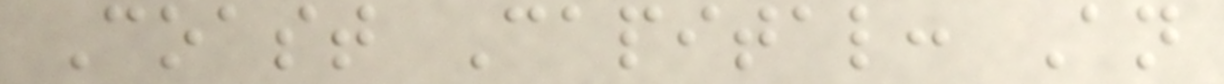Coast Capital: An
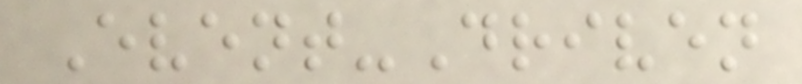Event-Driven
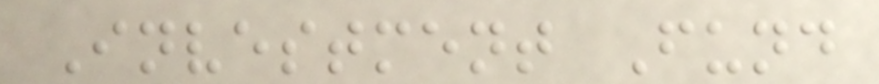Investment Fund
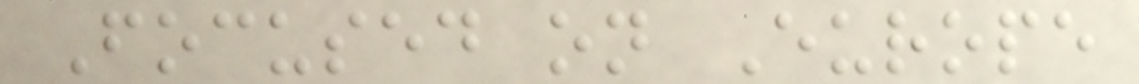Focused on Europe
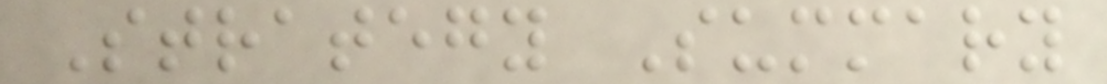Strategy Summary
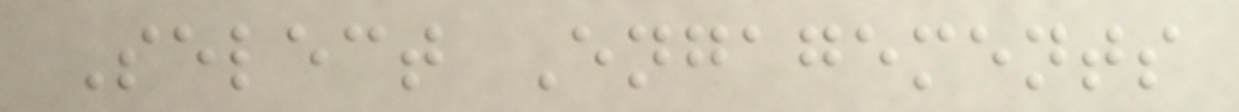Select Engagements
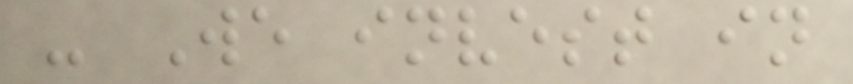- We invest in
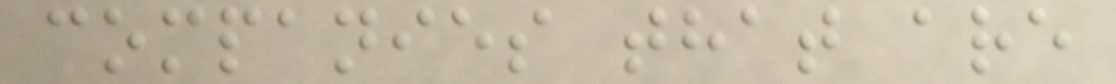companies that are
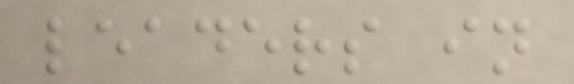leaders in
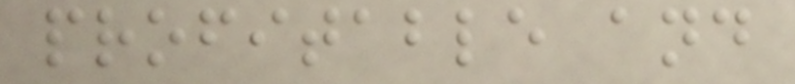profitable and
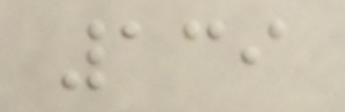139
